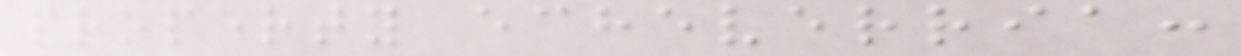property echeverria:
